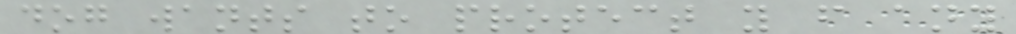dog wants to protect you from any
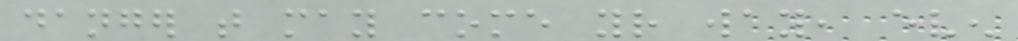danger that may come your way, even
